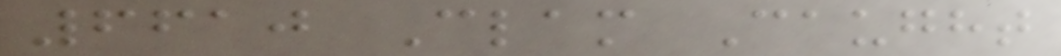6610 Clam Caught
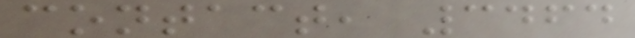contact, 3464
